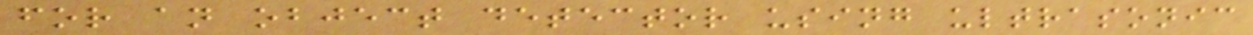for an object detector using ultrasonic
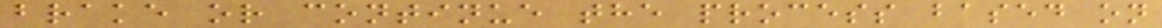brake or continue the process based on
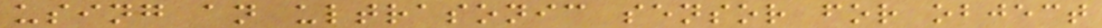using an ultrasonic sensor for object
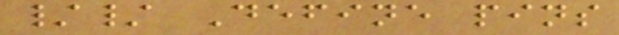// Define pins
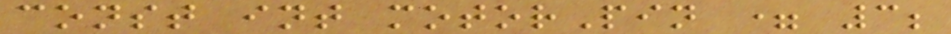const int motorPin = 3;
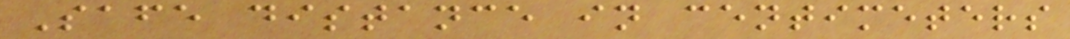Safe distance in centimeters
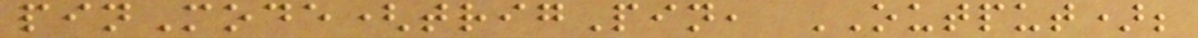pinMode(trigPin, OUTPUT);
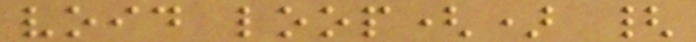void loop() {
